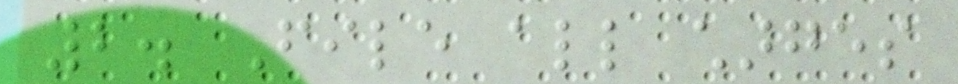2. File all charges
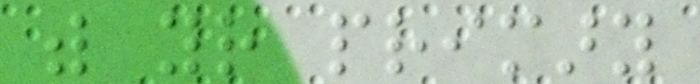with your primary
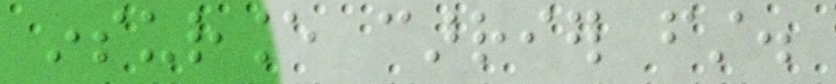insurance carrier first.
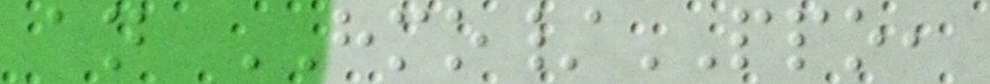an HMO/PPO,
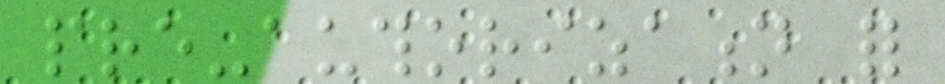pre-authorization for
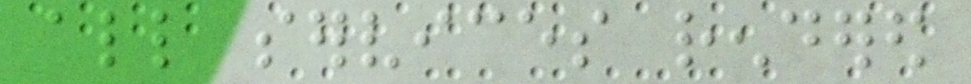all services rendered
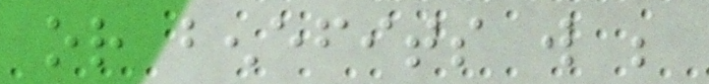or benefits will be
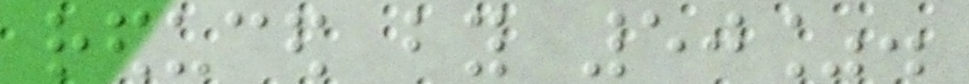reduced by 50%.
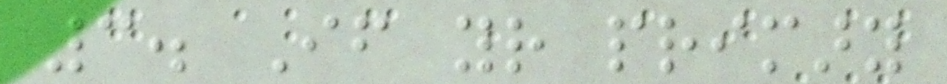3. If your primary
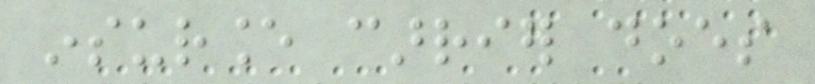insurance carrier does
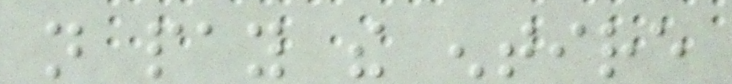not pay the entire
